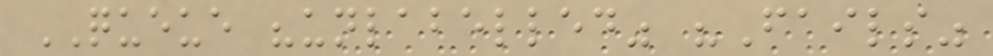QUEUE "unlabelled" "Fails"
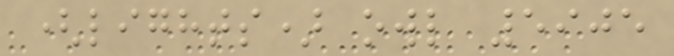(lights) owl 5905
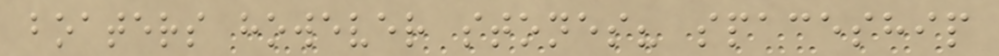boaters however stones? spaceship
